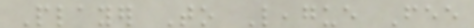Player To League Fee
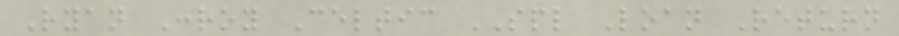Ryan Conroy Celtic SPL Loan Return
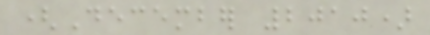(December 2010)
